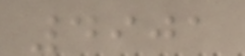4901
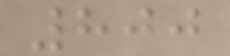800
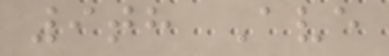9th Ave
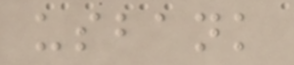usbank
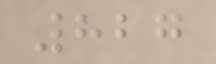827
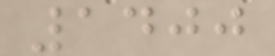1400
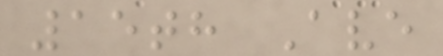15th Ave
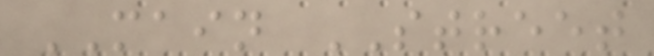MAIN STREET
